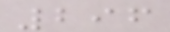296
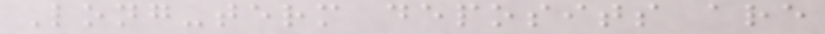Long-term deposits are
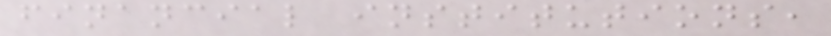financial institutions,
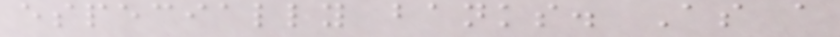especially banks. As a
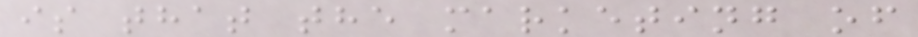is that the marketing of
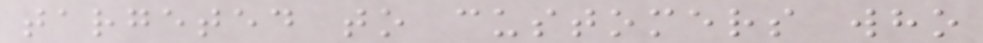targeted to customers who
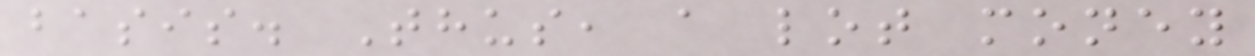basis. Thus, a lot money
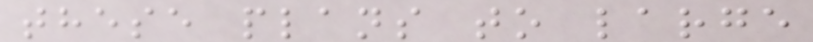these plans to large
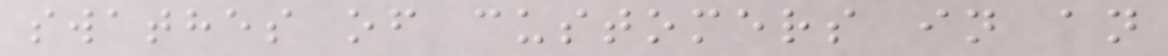swathes of customers in an
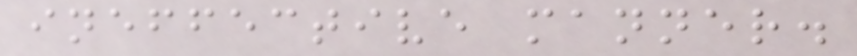ineffective manner.
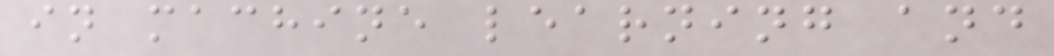in machine learning and
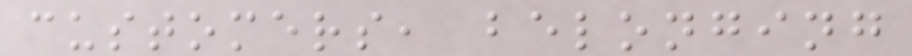customers, belonging
